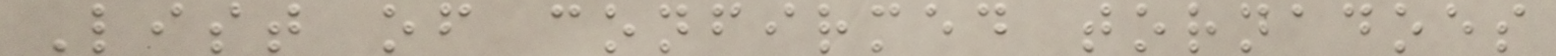List of confirmed tornadoes
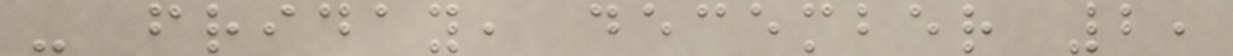- friday, december 2,
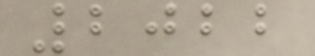2022
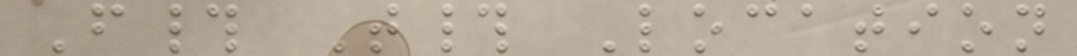F# T# Location
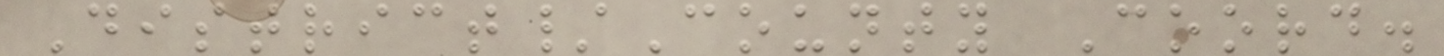District/County Coord.
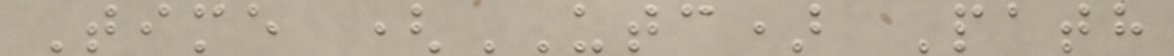Time (UTC) Path
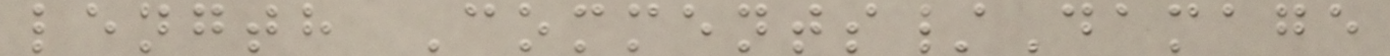length Comments/Damage
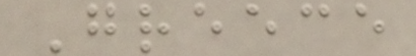Greece
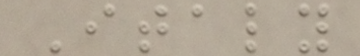Italy
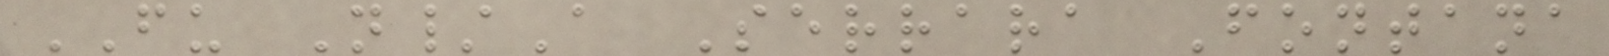FU N/A Serrara Fontana
